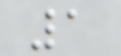1
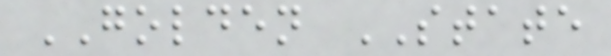GOLDEN STATE
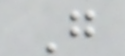G
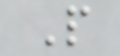P
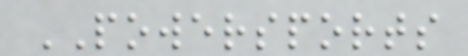POWERSPORTS
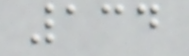134
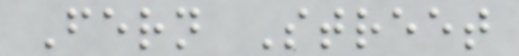Fern Street
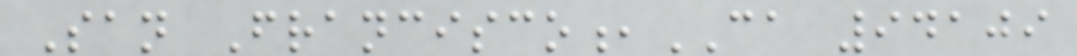San Francisco,CA 94109
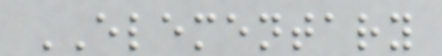ELEMENTARY
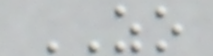ZO
